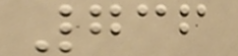736
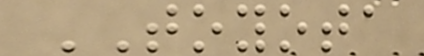TOYOTA
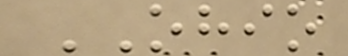OHIO
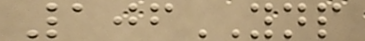106YNP
